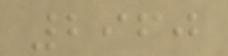2960
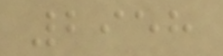2958
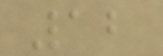12
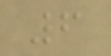6
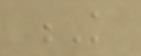K
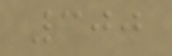300
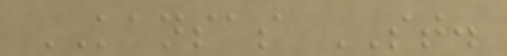KANSAS ST.
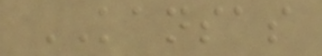KANSAS
